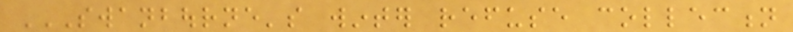SWANBOURNE'S WINTER REFUSE COLLECTION
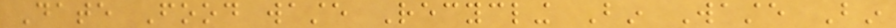Date Food waste Recycling Bin Waste Bin
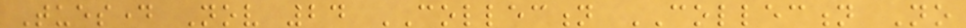Tuesday Nov 24 COLLECTION COLLECTION No
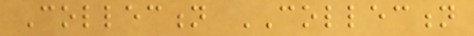Collection COLLECTION
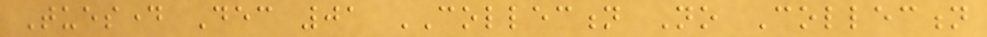Tuesday Dec 01 COLLECTION No Collection
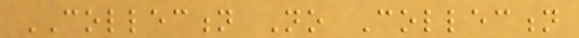COLLECTION No Collection
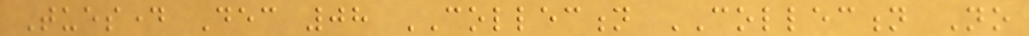Tuesday Dec 08 COLLECTION COLLECTION No
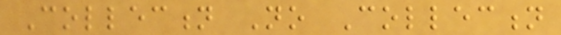Collection No Collection
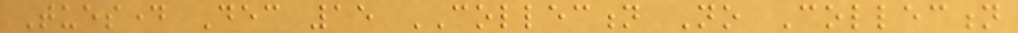Tuesday Dec 15 COLLECTION No Collection
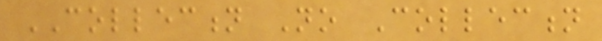COLLECTION No Collection
